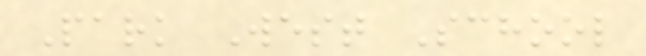Park West School
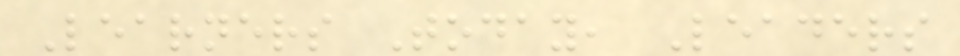Learners Today, Leaders
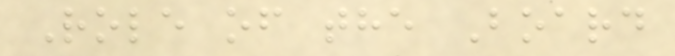Role of the Board
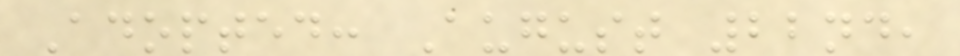Adopted: August 22nd,
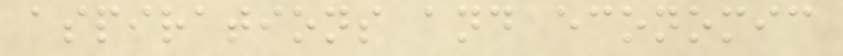aspirations and economic
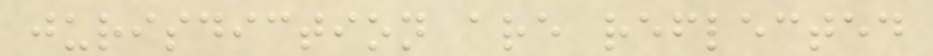jurisdiction are reflected
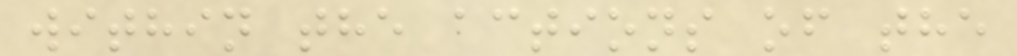within the actions of the
